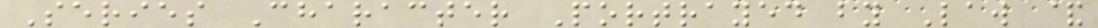Series Character Portrayed by Law &
